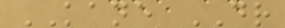KANE DR
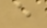e
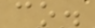co.
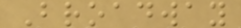Broadway
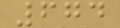674
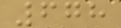678
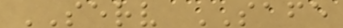SERV SAFE
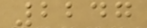2247
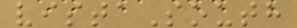vistaSouth
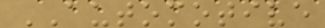AUTOMOTIVE
